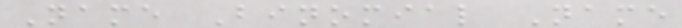Name Binomial Name
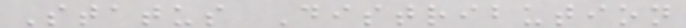Status Distribution
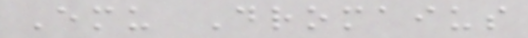Emu Dromaius
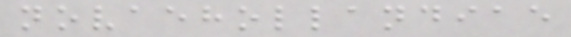novaehollandiae
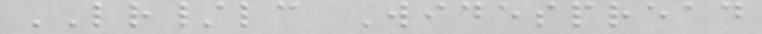LR/lc Widespread
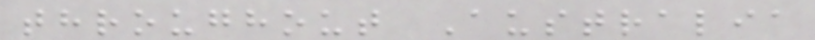throughout Australia
